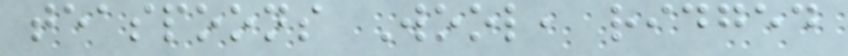teaspoons Wool, ridged
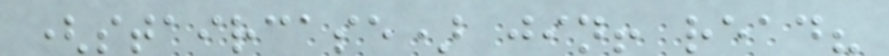(staircase) jin! read?
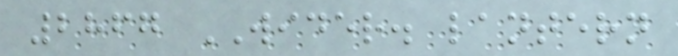2867 WIDER. lantern
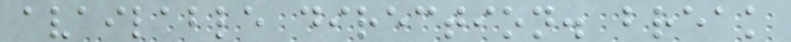available direction. break
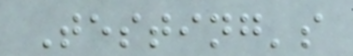Testing's
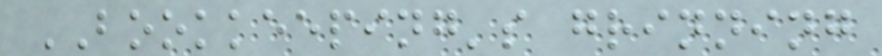BOOKKEEPING's grinning
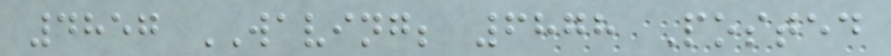4857 WAVING; 6878 Posted
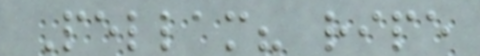Pellam? ripe
